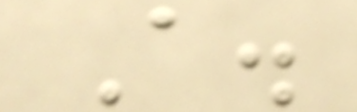A.
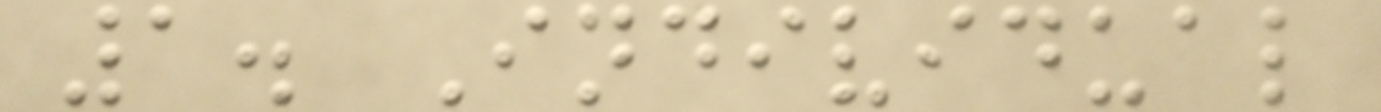1. Individual
